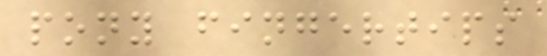pony fingertips
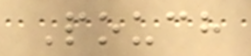Pouch
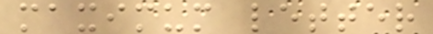maximum letter
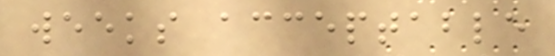weeks acceptable
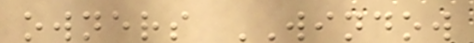owners WINDOW
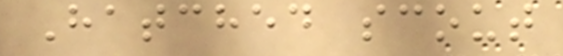Hatched scout
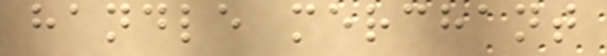handle merchant
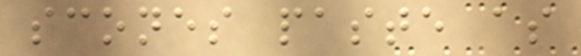scones paste as
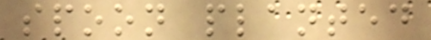spoon planted
